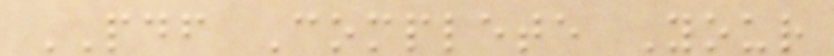PDF Complete Your
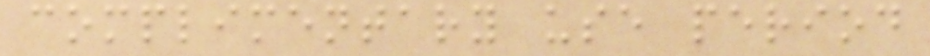complimentary use period
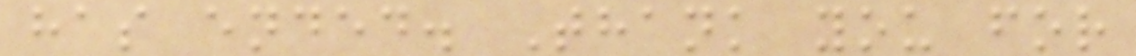has ended. Thank you for
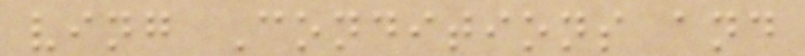ving Conditions and
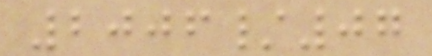2006/07
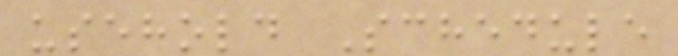usehold Schedule
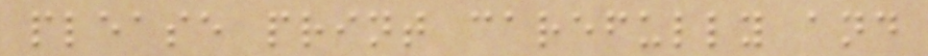please print carefully and
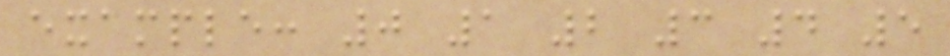example: 0 1 2 3 4 5
